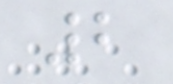2
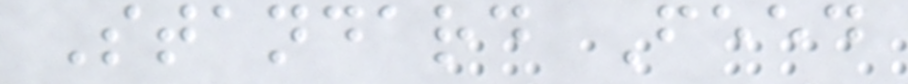Standard Feed
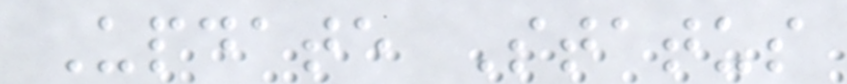Update Status
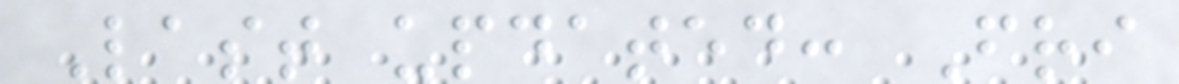Last updated: Fri
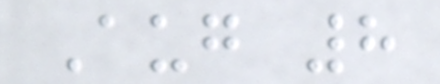Aug 8
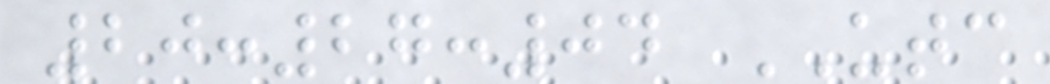20:27:04 UTC
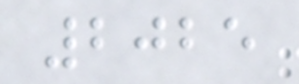2025
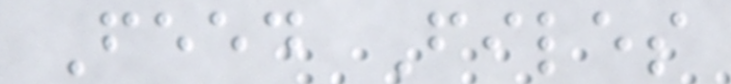Feed Files
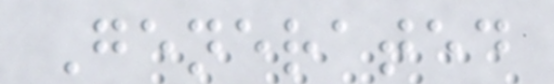Generated
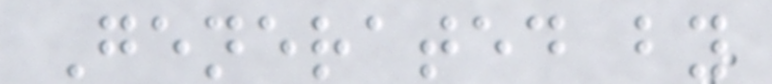Generated by
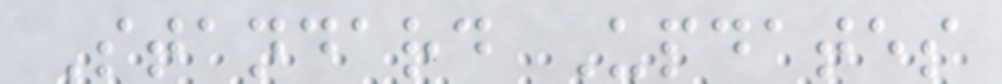Standard Updates
